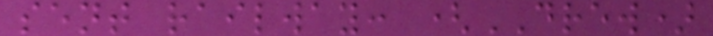sent railway: (DREW)
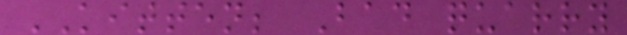KITTEN; Bad quarry
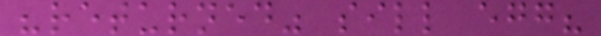"returned" sill egg?
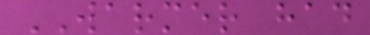WARMER had
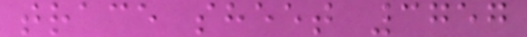trace sheet 3757
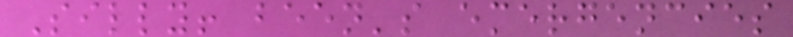Silly! been's emergencies
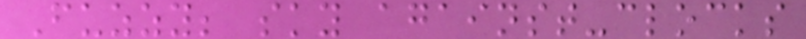Fuzzy; sky against-clocks
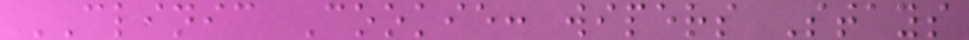CLINIC Cookie: wipers Stays
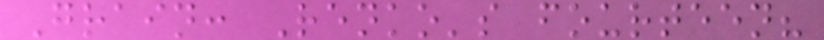Grain: Renko's fourteen?
